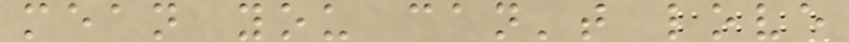mean you can't love
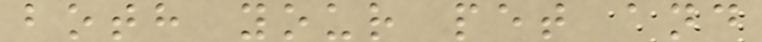both your pet and
